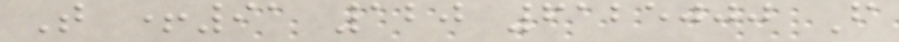T +91 120 6125000 F
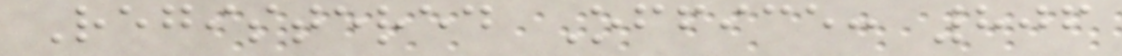Registered Office: 806
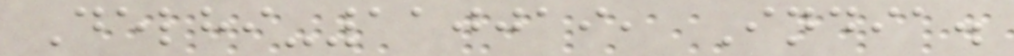Delhi-110019, India.
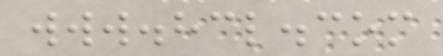www.hcl.com
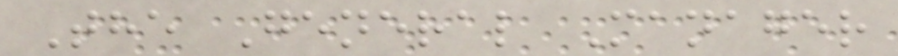The General Manager
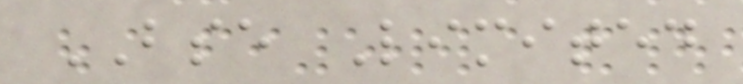BSE Limited
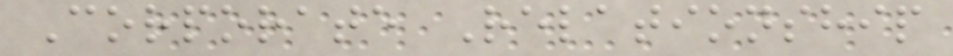Corporate Relationship
